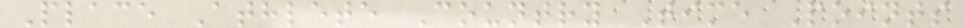Place Athlete Country Time Points
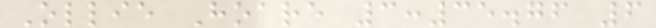Ollie Hoare 3:35.76 6
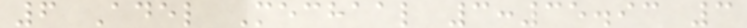6 Adel Mechaal 3:35.93 3
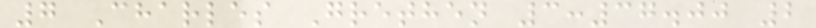7 Charles Grethen 3:37.00 2
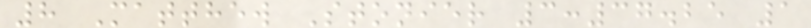8 Matthew Stonier 3:37.25 1
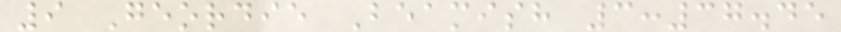9 Geordie Beamish 3:37.45
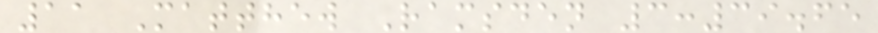11 Matthew Ramsden 3:39.65
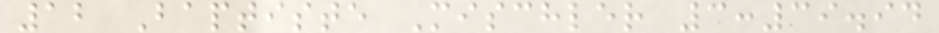12 Baptiste Mischler 3:39.94
